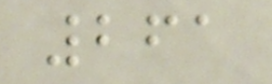261
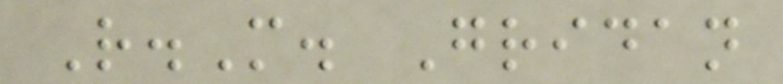R.M. Gridan
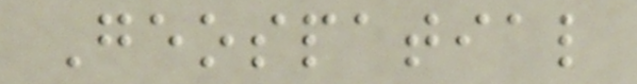Geospatial
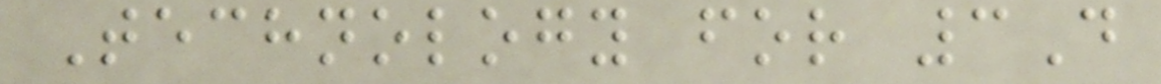Technology for 3D
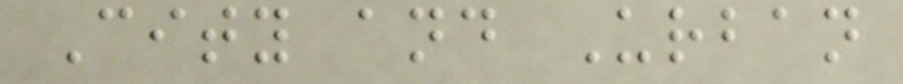City and Urban
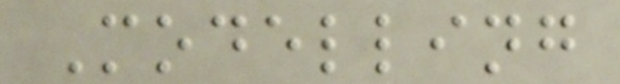Modelling
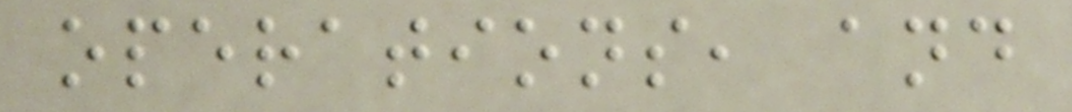operations, and
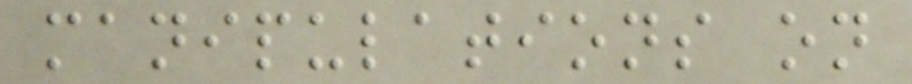manipulations on
